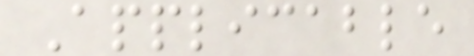Applicable
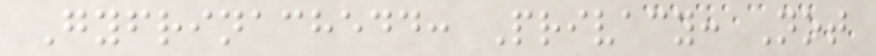Gyfrinachedd: Privacy: Not
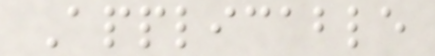Applicable
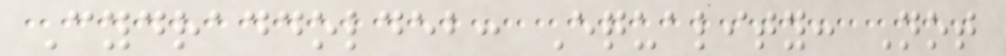Cydraddoldeb: Equality: Not
